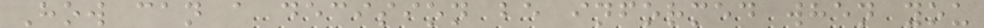How can a decision be informed when you
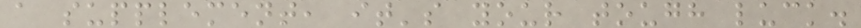a supplement, it's your tough luck.
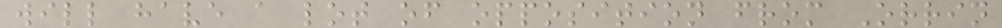will have a lot of opposition from Orrin
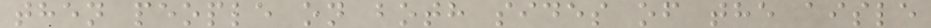then people on both sides of the aisle
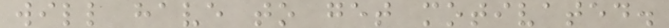will have to get motivated.
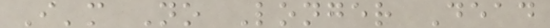I'm No Longer Dead
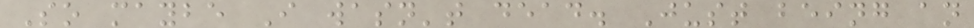So maybe I wasn't dead. Just being an
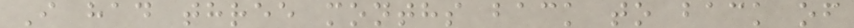I had three months back to back of
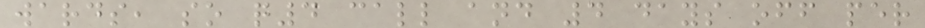wards, so q4 call and 4 days off per
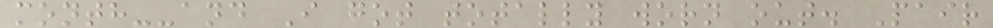month--and I got totally worn out. Pair
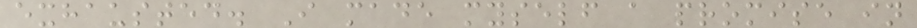exhausted. I made myself a promise in
